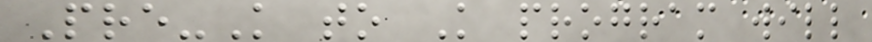Pre-K to K program will
